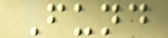Fund
